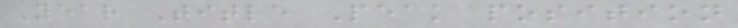Year Title Peak position
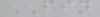FIN
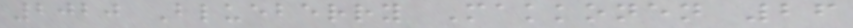2020 Blueberry Makkonen 26
